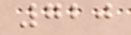720
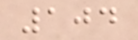104
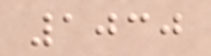1030
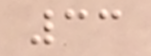33
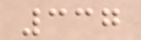337
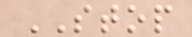STOP
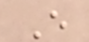E
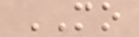MO
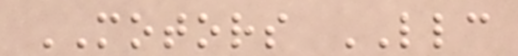MOTORS LLC
